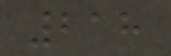218
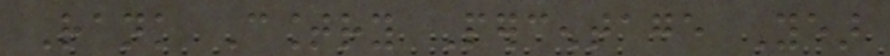Rank Country Percentage Year
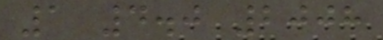1 4.0 2008
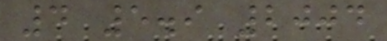4 5.9 2004
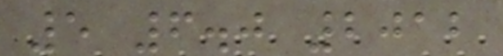5 6.0 2012
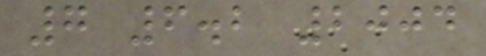7 6.2 2004
